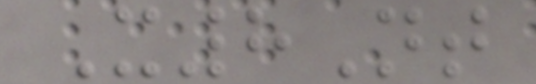X8Nt
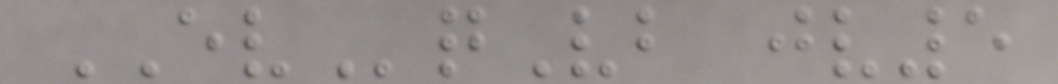EVqVb jv5
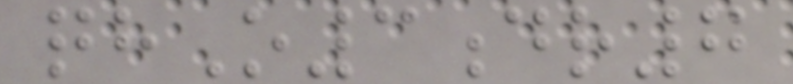qhO3dr7
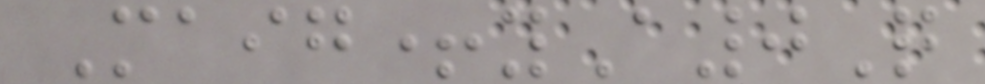Maig+yA0Q
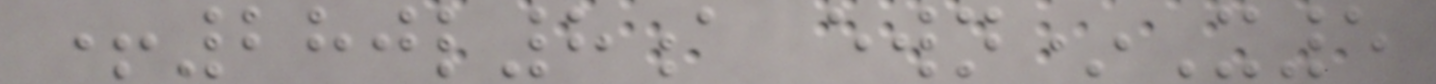+280l8a ewn*X5
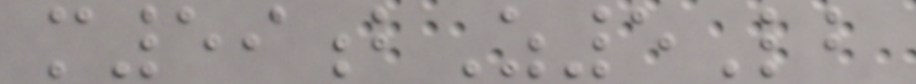m59bZ5Lb
